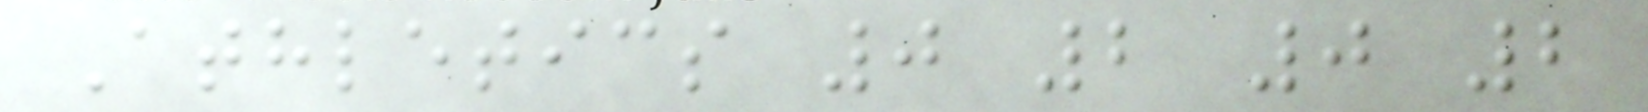Athletics 0 2 0 2
